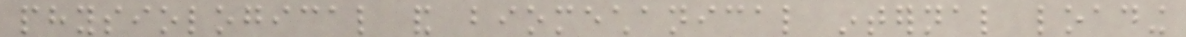physiological and biomechanical internal loading
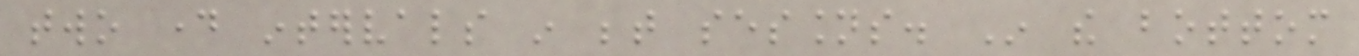two day intervals in between sessions. In the bottom
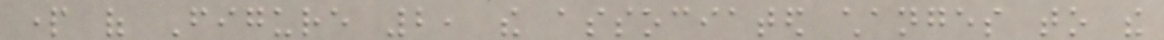part of Figure 2, the associated changes to the
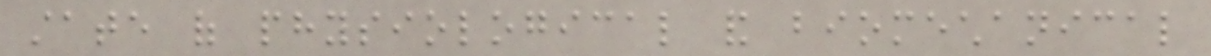state of physiological and biomechanical
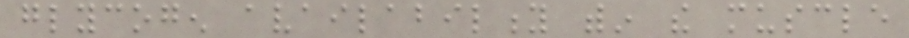glycogen availability within the muscle
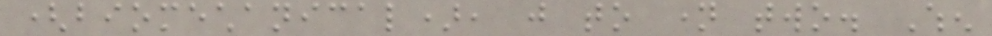(biomechanical), just to name two. When
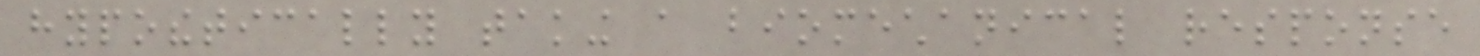hypothetically taking a biomechanical response
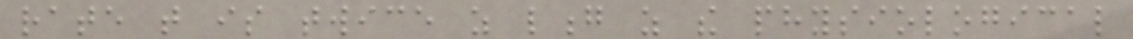rate that is twice as long as the physiological
